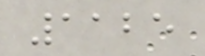1125
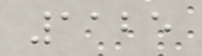1125
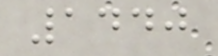1440
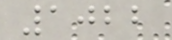1022
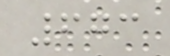673
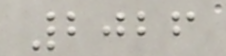2026
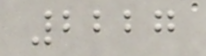2227
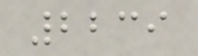2239
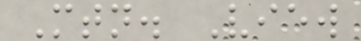Mtn. View
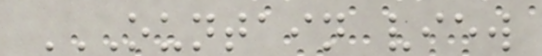OUNTAIN VIEW
